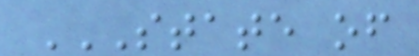STATE OF
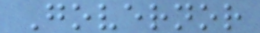Governor
